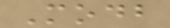Modb
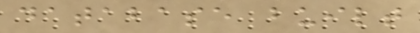database built
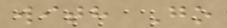with Go
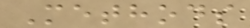Methods
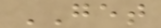GET
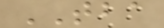TBA
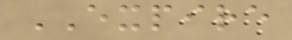EXPIRE
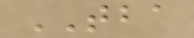TBA
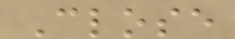Close
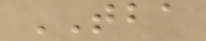TBA
